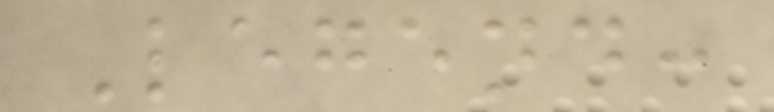Legend:
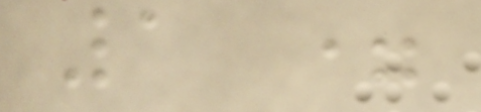1 =
